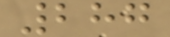287
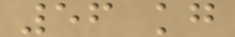56 kg
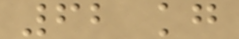62 kg
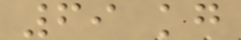69 kg
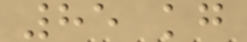85 kg
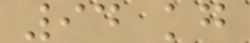94 kg
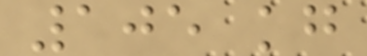105 kg
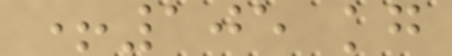+105 kg
